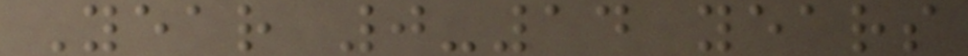Year 0-14 years
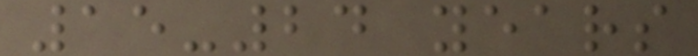15-24 years
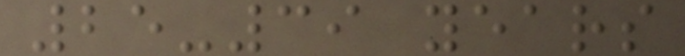25-39 years
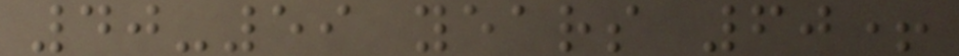40-59 years 60+
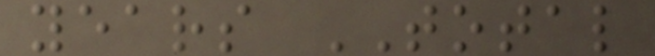years TOTAL
